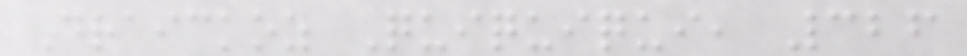Draickoz Quiquiqui, 326
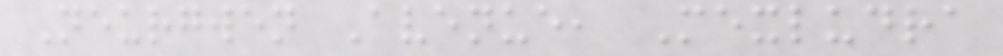Neurgwen Avenue, Mexludra
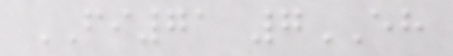FI71 7EH
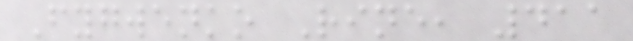Fygwenko Rine, 411
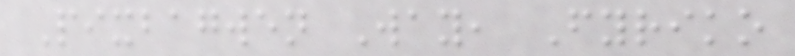Pixbagwen Way, Fyriko
